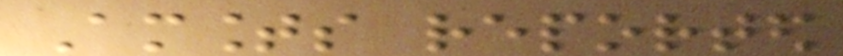Amounts reported
